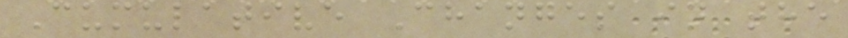Cumulative Changes in the
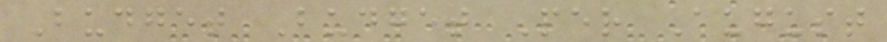Budget Budget Per August
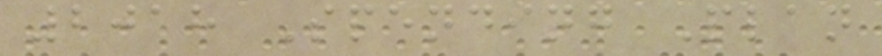2018 Spending Plan
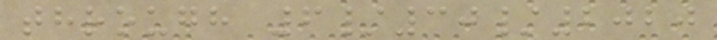through 6/30/2020
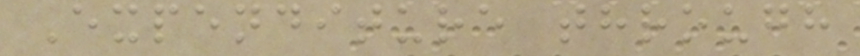Expenditure through
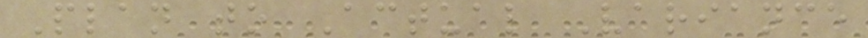Plan to Actual Variance
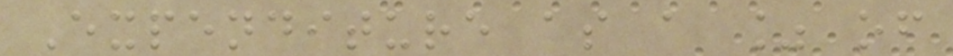Expenditure as a % of
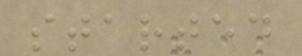started
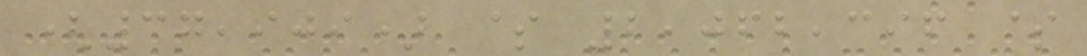(37,909) $ 2,062,396 $
